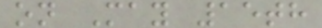on May 15th
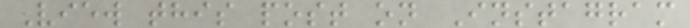View this post on Instagram
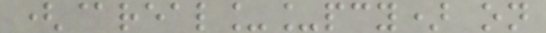(@real__pcy) on
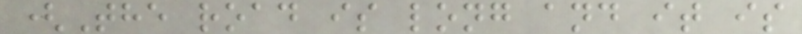(The road is long and it is
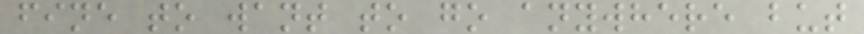fine to want to go anywhere but
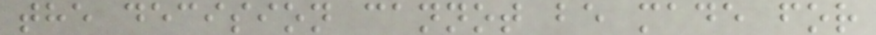the decision cannot be made for
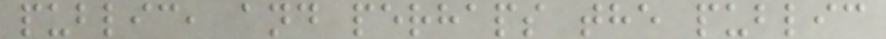public, and perhaps the public
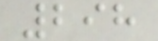298
